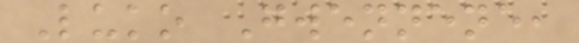Luko Gwennene,
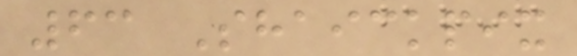63 Shaickpix
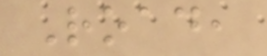Road,
